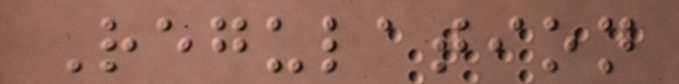Regulation
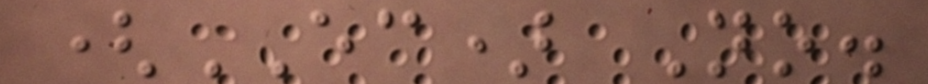(EC) No.
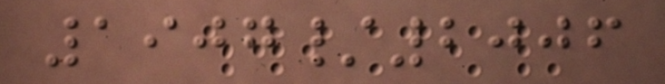1907/2006
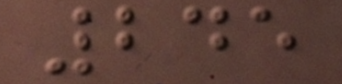245
